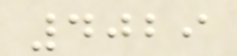4029
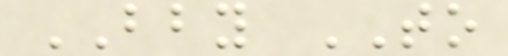BBY TO
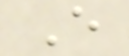E
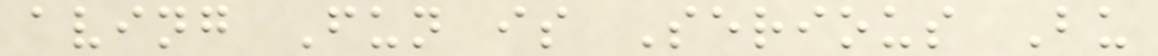aving Fun is Serious Bu
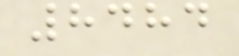8484
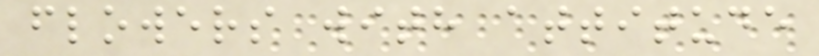flowers with attitude
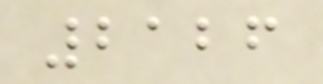2126
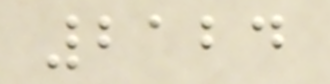2124
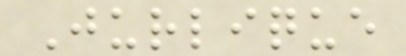Jurlique
